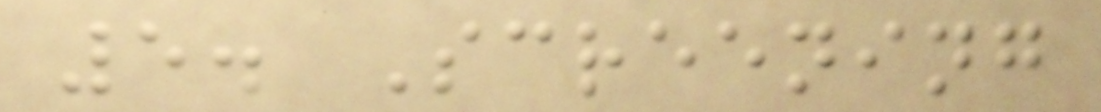5. Screening
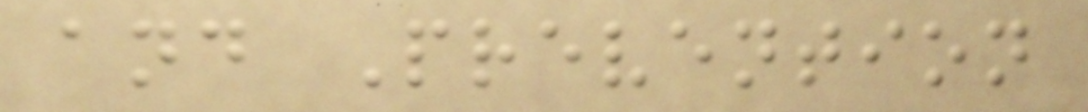and Prevention
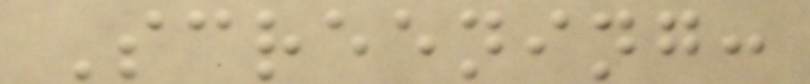Screening:
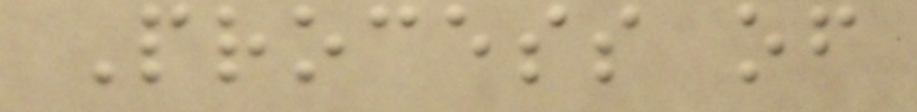Process of
